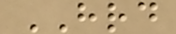HRD
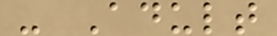- Adult
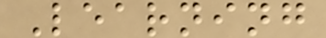Learning
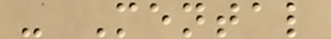- Mental
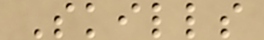Skills
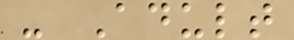- Adult
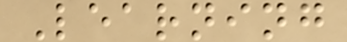Learning
